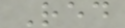Red
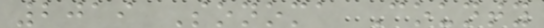2019 Sonoma County
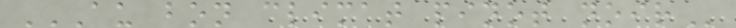AU BON CLIMAT PINOT NOIR
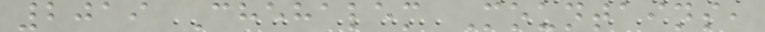2019 Chehalem Mountains,
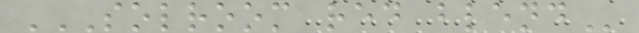SOLROOM RED BLEND
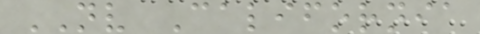NV California
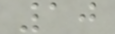10
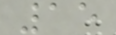15
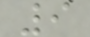9
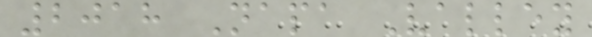2018 Napa Valley
